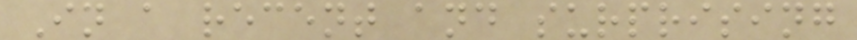In a recent and surprising
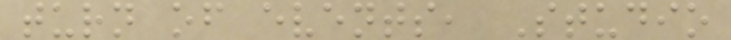turn of events, Studio
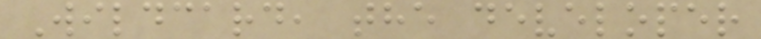Wildcard, the developer
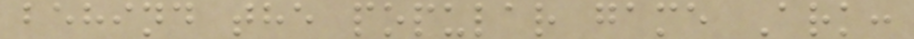behind the popular game Ark:
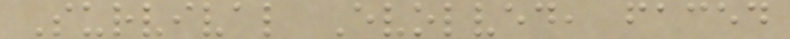Survival Evolved, faced
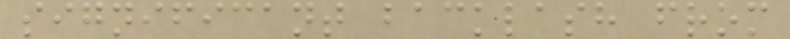significant backlash from
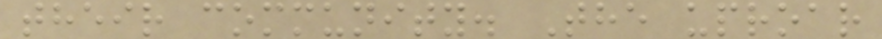their community. The uproar
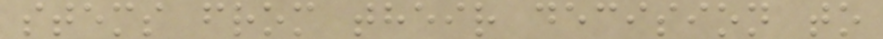stems from their decision to
